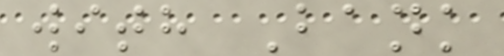with Bank
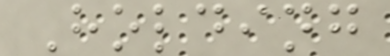Holding
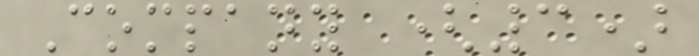Company (3)
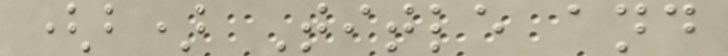(b) Title and
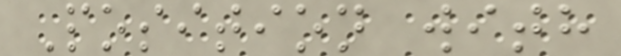Position with
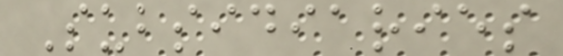Subsidiaries
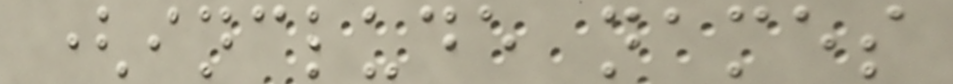(include names
